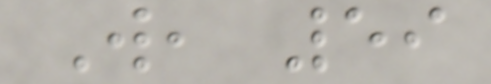W, 59
